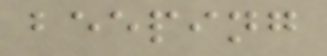beeping
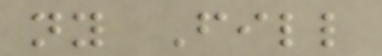ny Fill
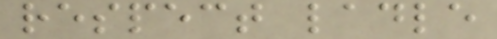respect ladle
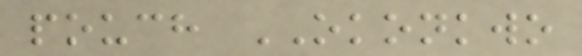pouch OKONKWO
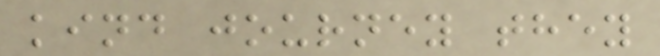kind journey they
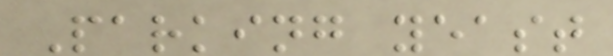Parking yeast
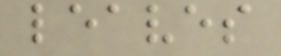leaves
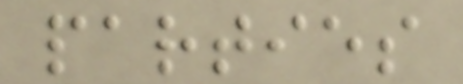parties
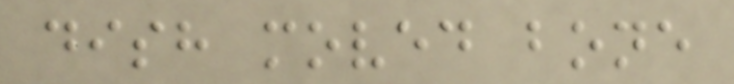dish moved bone
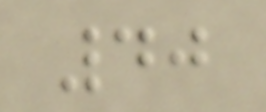40
